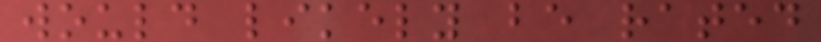would likely be rated
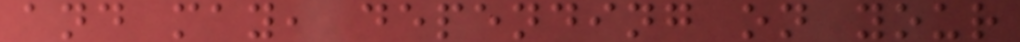and may, depending on your
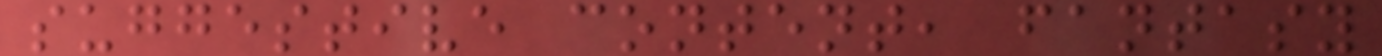suggestive content, fantasy
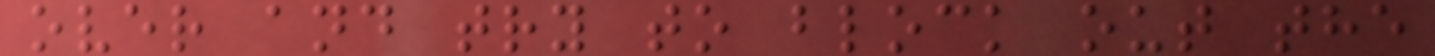over and try to block out the
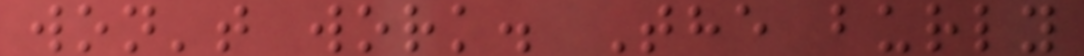won't work. The burly
